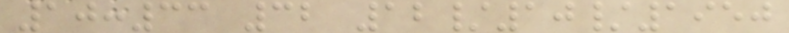10:33 32 12/10/1950
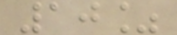10%
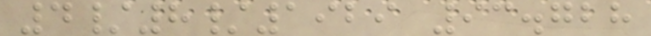4/8/1929 93.728
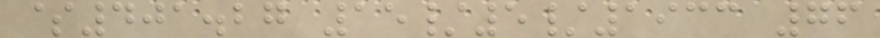$401.27 15/5/1933 76
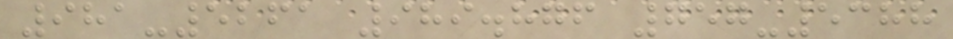981-5261 989.876 757-5388
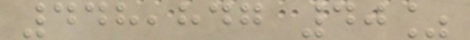448,847 40%
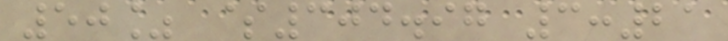50% $304.97 3:21
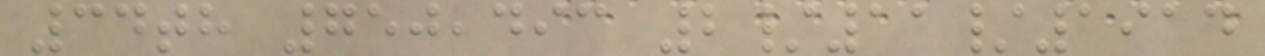34th 750,493 2/11/1914
